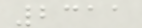2311
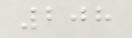208
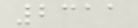2311
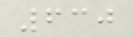630
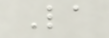La
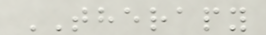THERAPY
